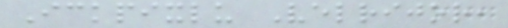Ickpixlu Velrijor,
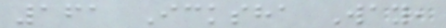161 Icksha Way,
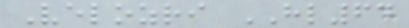Velozri HL64
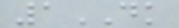1DK
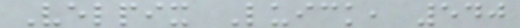Velpix Luick, 540
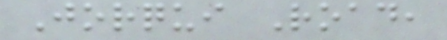Jorqui Road,
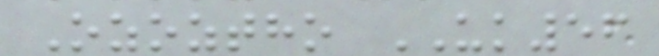Ozoztho UK56
